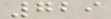729
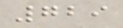729
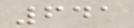641
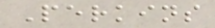Perkins
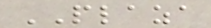PLAZA
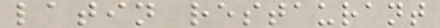latin restaurant
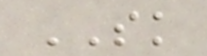SK
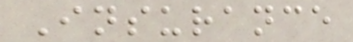Insurance
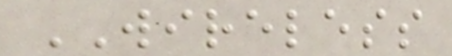WIRELESS
